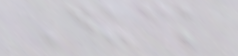Duck
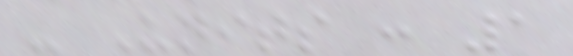- Units : 1
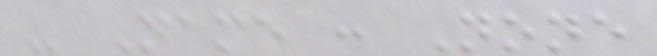- Name : None
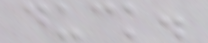duck.
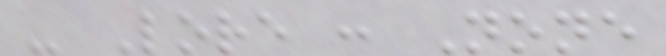- Lore : None
